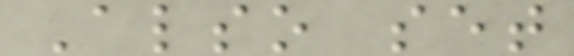Also set
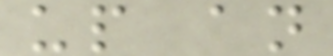up an
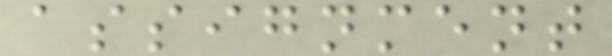assignment
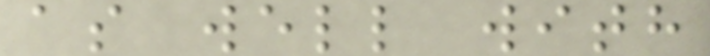as well with
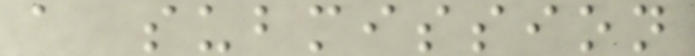a submission
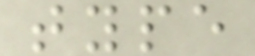type
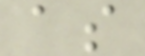as
